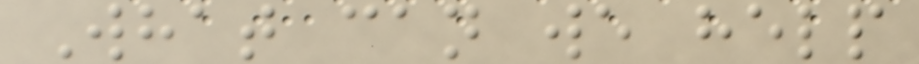What can we help
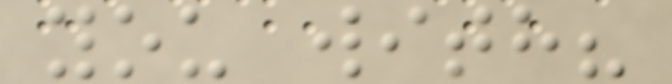you with?
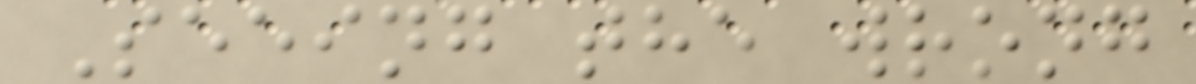Seeing the wrong
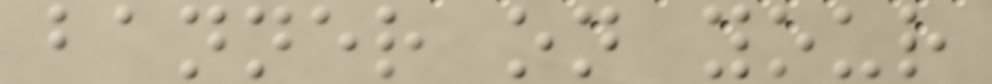banner on your
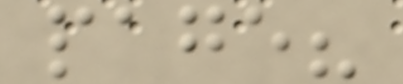page?
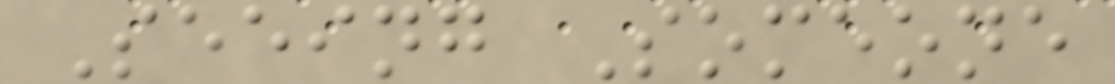Seeing Someone
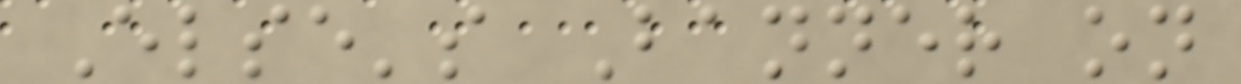Else's Banner on
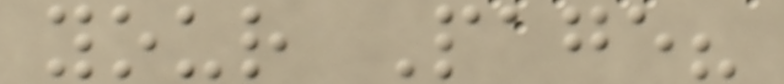your Page?
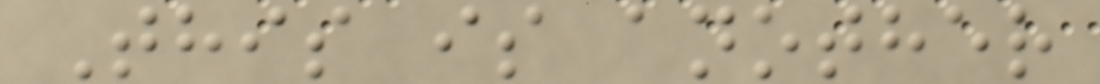This is another
